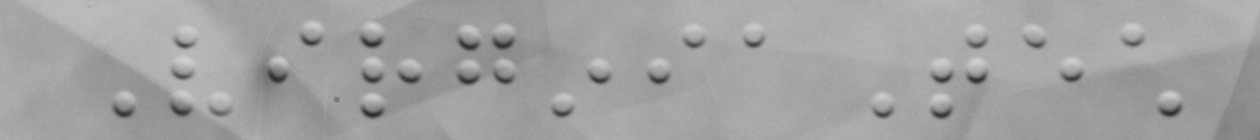VirginiaTech
